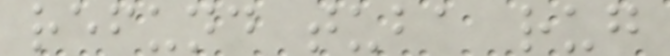refund tuba rug
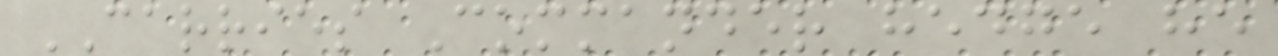CARRIES Commander hedge he
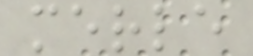merle
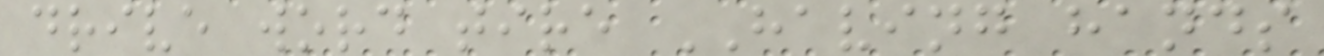drive word tire HAVING hands
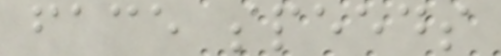face speeds
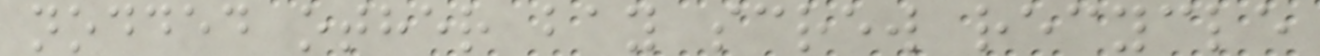nodded other bay screw recycle
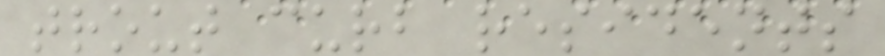trout curb residents
